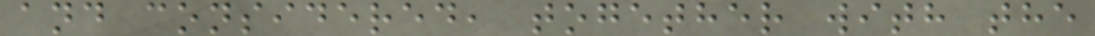and considered, together with the
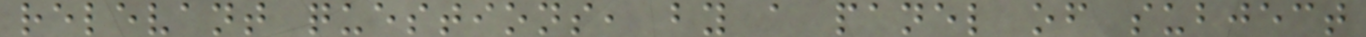relevant questions, by a panel of subject
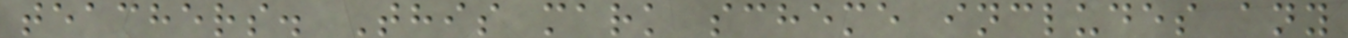teachers. This mark scheme includes any
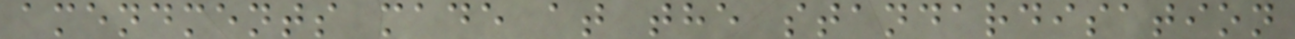amendments made at the standardisation
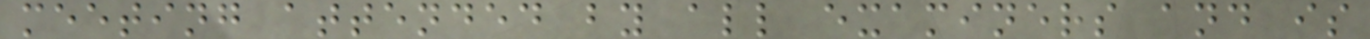meeting attended by all examiners and is
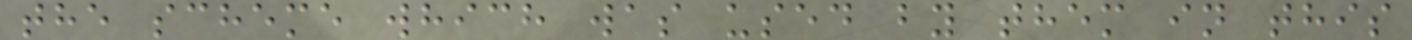the scheme which was used by them in this
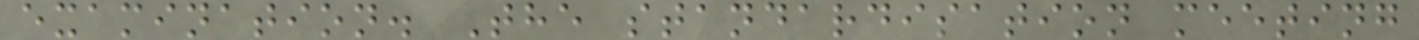examination. The standardisation meeting
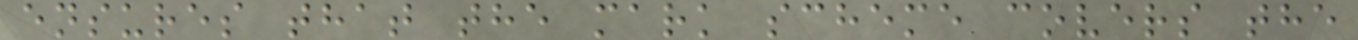ensures that the mark scheme covers the
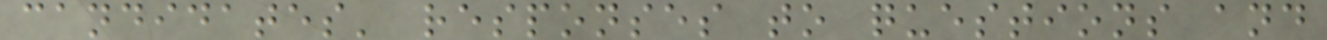candidates' responses to questions and
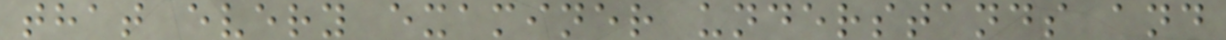that every examiner understands and
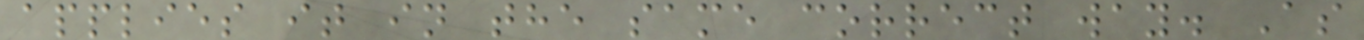applies it in the same correct way. As
